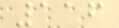116
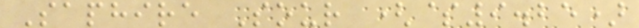Saphire Sour ($9.25)
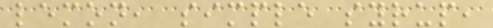lemon, simple syrup,
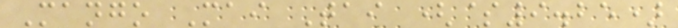Mango Mai Tai ($9.25)
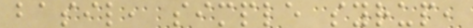basil, simple syrup,
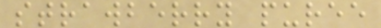strawberry puree
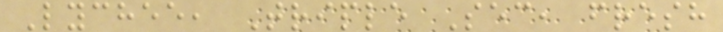Lychee, Triple Sec, fresh
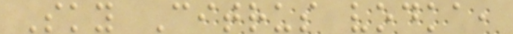Sky Citrus vodka,
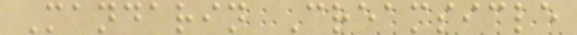Mandarin Creamsicle
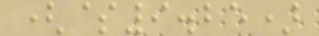($9.25)
